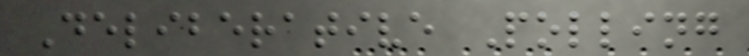Deliberative Polling
